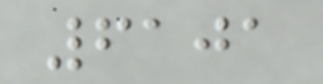6101
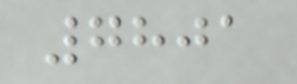7801
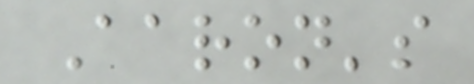Aaron's
